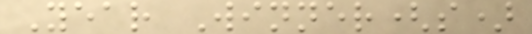Year Winner(s)
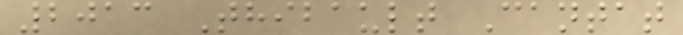2013 Thibault Cantat
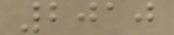2010
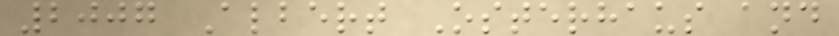2007 Albert Osterhaus and
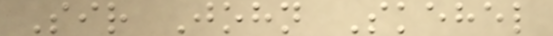Sir John Skehel
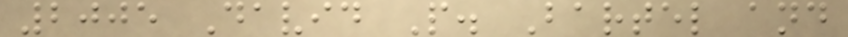2005 David P. Bartel and
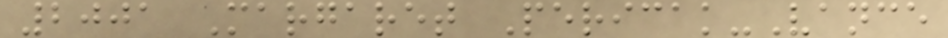2001 Margaret Pericak-Vance
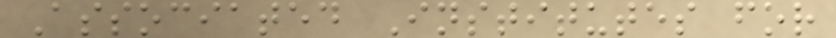Associated Institutes for
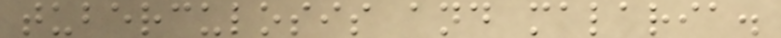tuberculosis and malaria.
